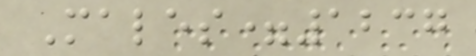Males=1237
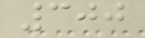300
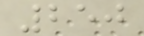250
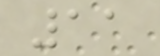11
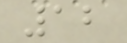12
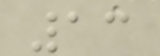13
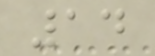14
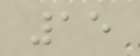15
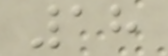18
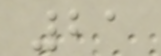21
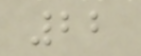22
